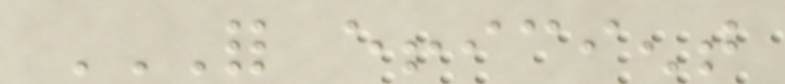FOR EFFICIENT
